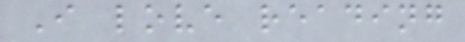I love reading
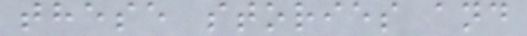these stories and
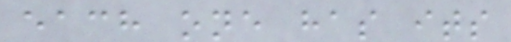each one has its
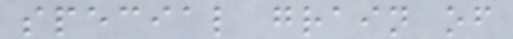special grain of
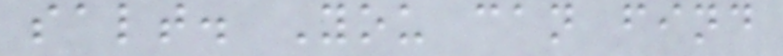salt. You can find
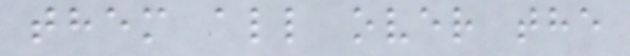them all over the
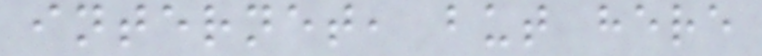internet, but here
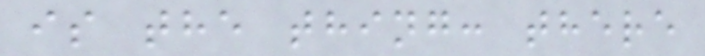is the thing: there
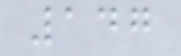147
